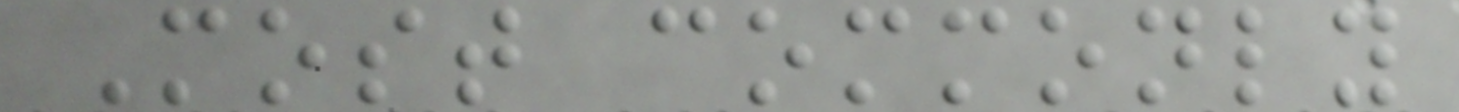Most commonly
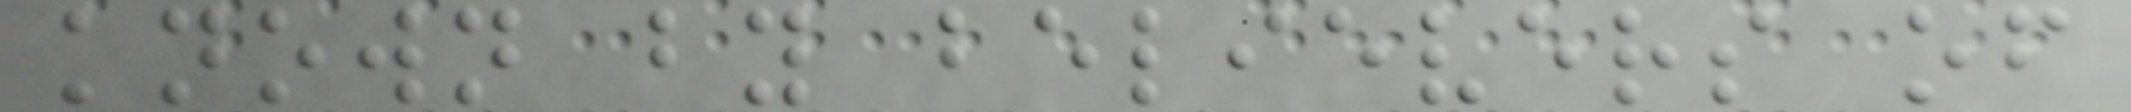known by believers of
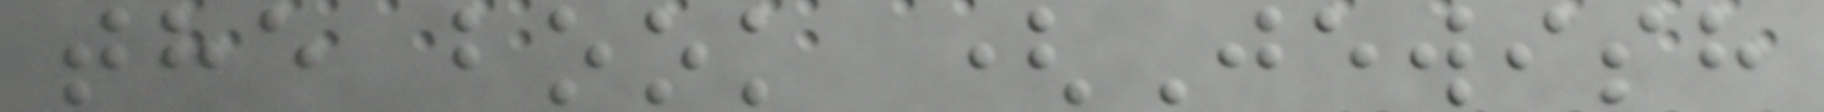the book (Jewish
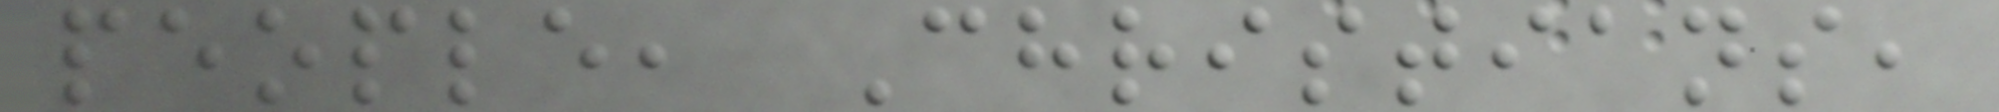people, Christians,
